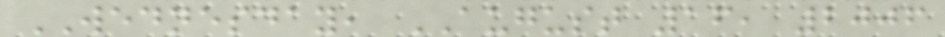WEDNESDAY, AUGUST 16, 2006
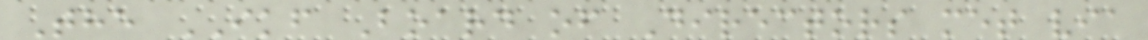The IKF Board of Directors met via
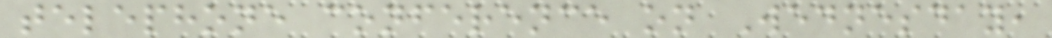telephone conference on Wednesday,
